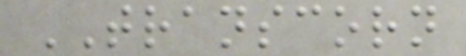TRANSCORN
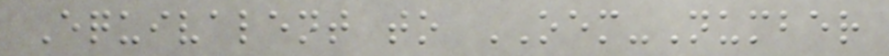Equivalent to OEM-Number
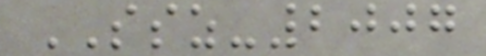SSZ-2007
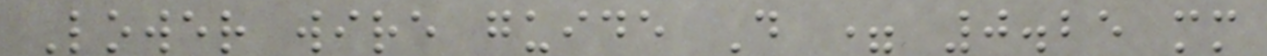Lower wire guide D = 0.25 mm
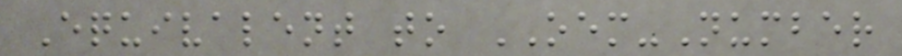Equivalent to OEM-Number
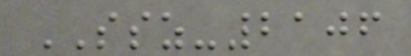SSZ-2106
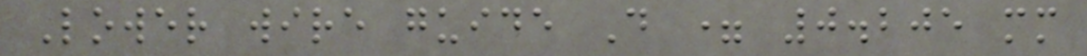Lower wire guide D = 0.205 mm
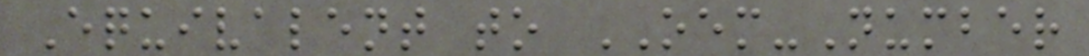Equivalent to OEM-Number
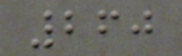260
